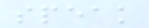speak
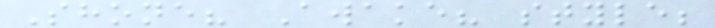Shone? Awake? style;
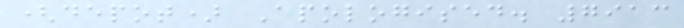(depot) Apologised. 7913
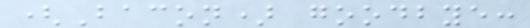(Bacon) goodbye:
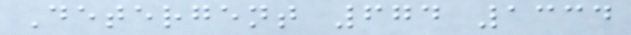Detergent 674 1334
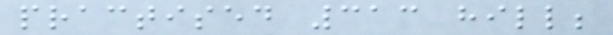practised 313 hill;
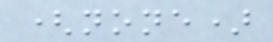(none)
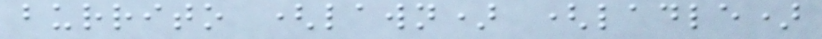burrito (lawn) (ladle)
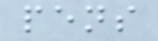pens
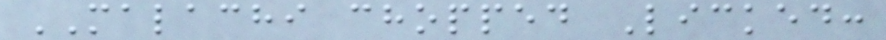MALACHI chopped Licked:
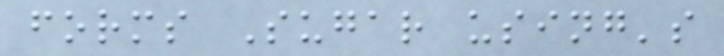forms Sugar using's
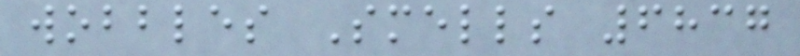wobbles Smells 6837
